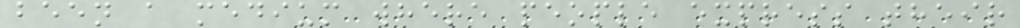been a medium where people express their
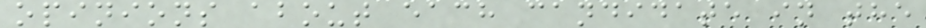opinions about each candidate in the
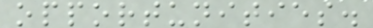opportunities.
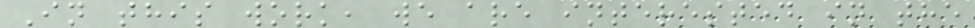In this work, we are interested in the
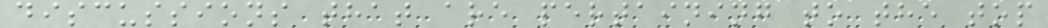discussions that are pertaining to the top
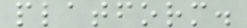platform.
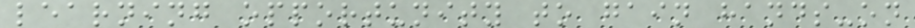learning opportunity to gain hands-on
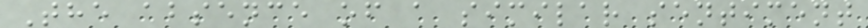The absence of a similar sentiment
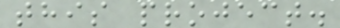this project.
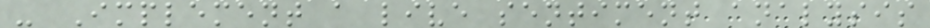- Implement a live sentiment analysis
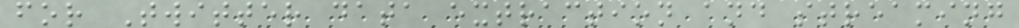for Twitter data extraction and streaming
